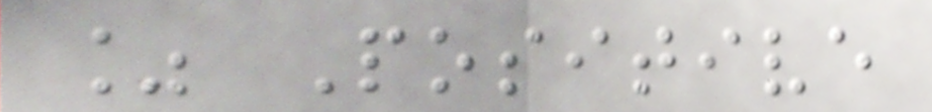% Positive
